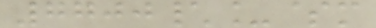7700\_$m
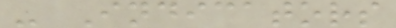- Indicators
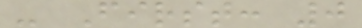- First: 0
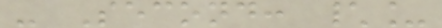- Second: \_
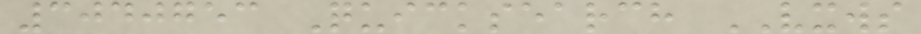3040753 Quicksearch VXWS
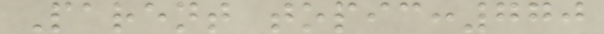Parent topic:770
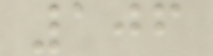106
